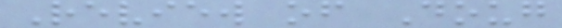Review of Doug
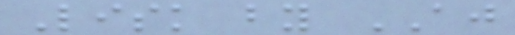Lisk by AJ
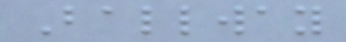Ballway
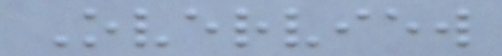Overview
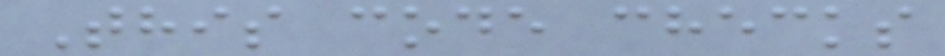This code checks
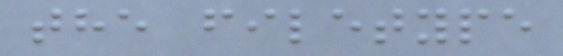the filetype
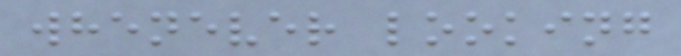whenever looking
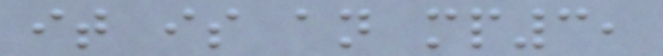it is an mp3,
